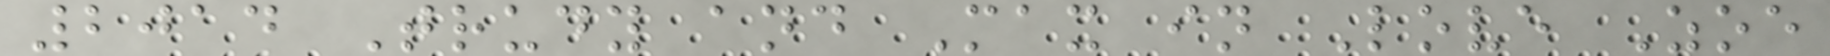2014 Trudy and Max in Love Zoe
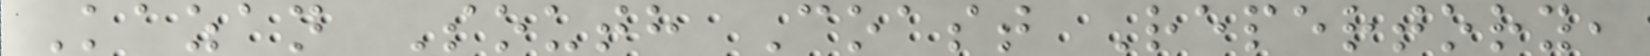Kazan South Coast Repertory,
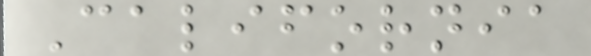California
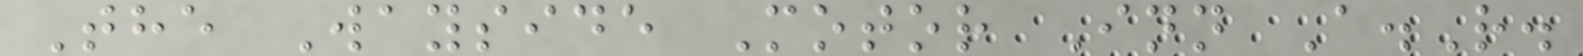The Wayside Motor Inn A.R.
